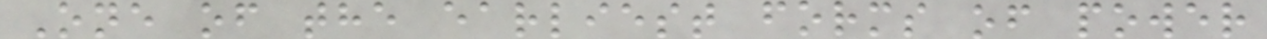One of the earliest forms of power
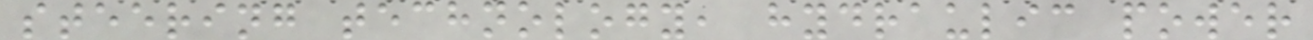steering technology, hydraulic power
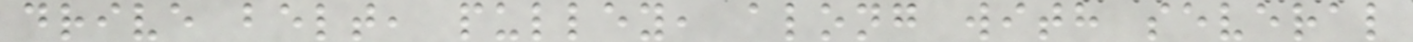drive belt, pulley, along with several
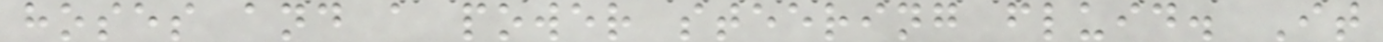hoses and a power steering fluid. It
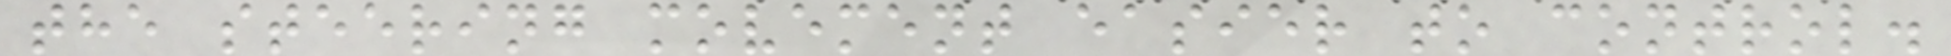the steering movement easier to control.
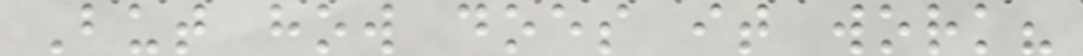But how does it work?
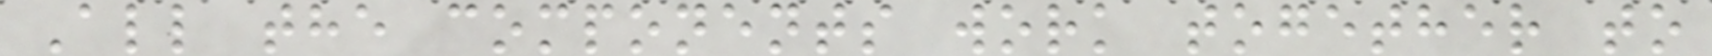All the components work together to
